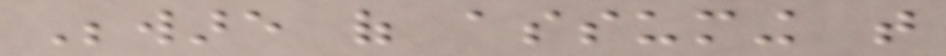Beware of assuming that
